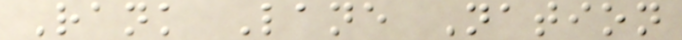Rank Lane Nation
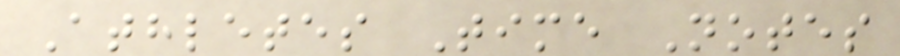Athletes Time Notes
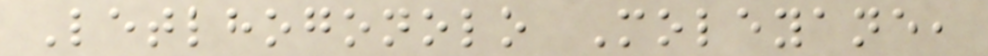Letlhogonolo Moleyane,
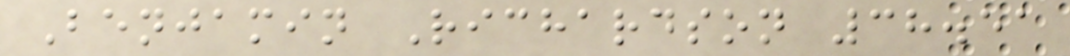Benjamin Richardson 38.51
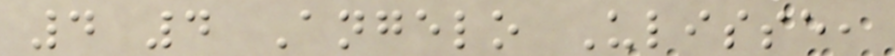4 4 Angelo Ulisse,
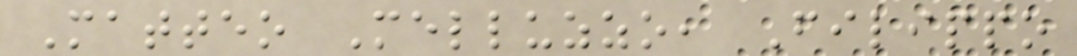Matteo Melluzzo, Filippo
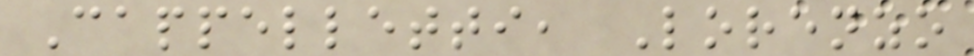Cappelletti, Lorenzo
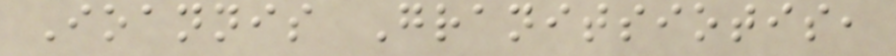Ioannis Granitsiotis,
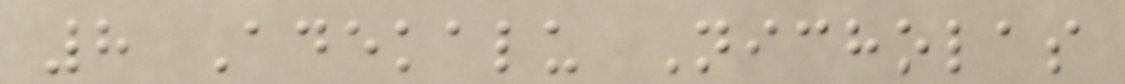8 Adekalu Nicholas
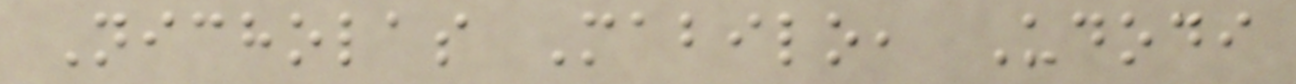Nicholas Mabilo, Udodi
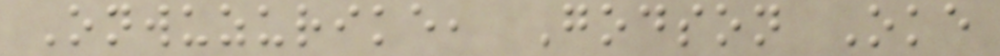Onwuzurike, Godson Oke
